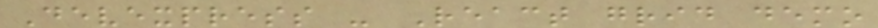Devexpress - React grid demo
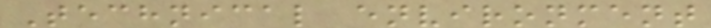Technical environment
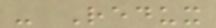- Redux
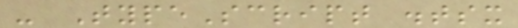- TypeScript .tsx
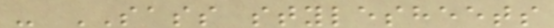- SASS stylesheets
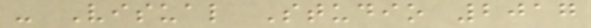- Visual Studio 2017
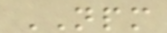NPM
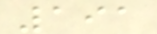191
